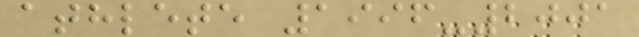athlete 1996-2001
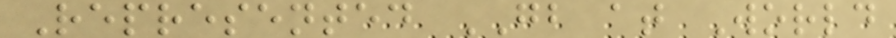Represented GB at World
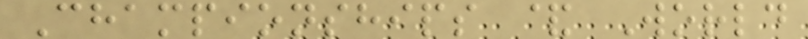Championships & World
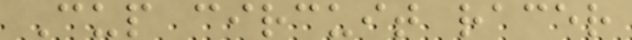Cup circuit racer
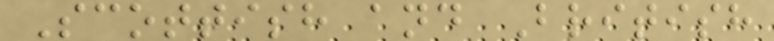Scottish and British
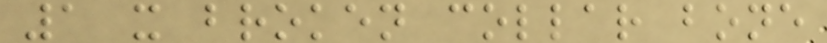1 x broken collar bone
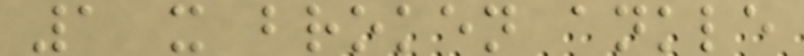1 x broken ankle
